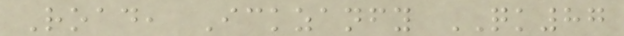Road, Ickzanfy QK87
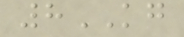8KG
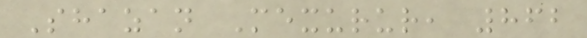Shazan Mexurur, 862
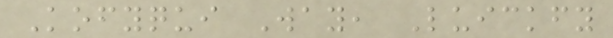Kofyqui Way, Luickfy
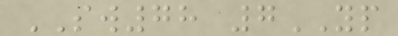SW78 7YP
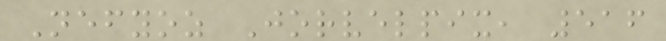Nefyoz Jorvelpix, 516
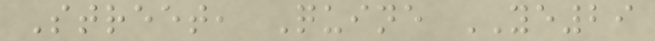Street, Quine YE29
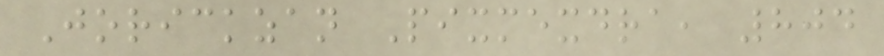Jorickzan Pixmexdra, 804
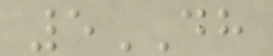5DH
